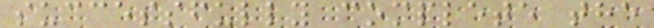successfully complete the
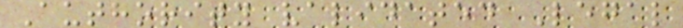Authority validated Legal
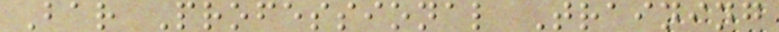Bar Professional Training
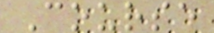Course
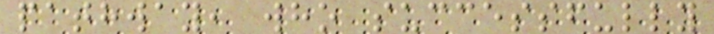pathway, who successfully
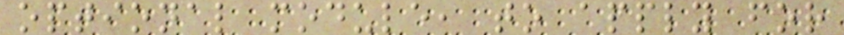optional module, to apply for
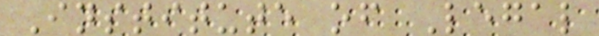Institute of Legal
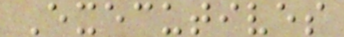Executives
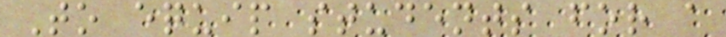To equip students for a
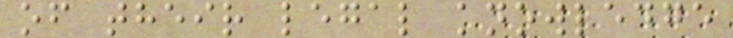of their legal knowledge
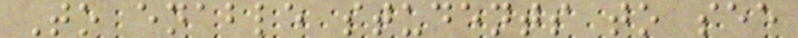To enable students to see
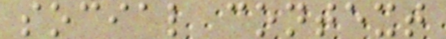social context
